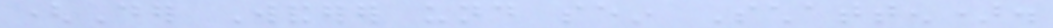(Der Wanderer und sein Schatten).
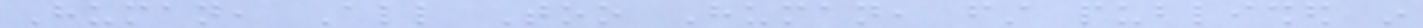Human, All Too Human, first published in
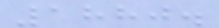1880.
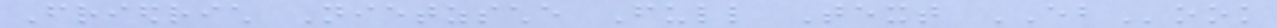Friedrich Nietzsche Full Text EBook
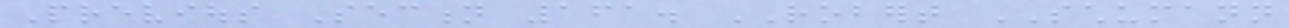Previous Section 161. ROBERT SCHUMANN
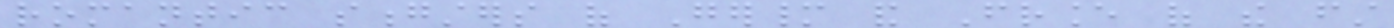romantic songsters of Germany and France of the first
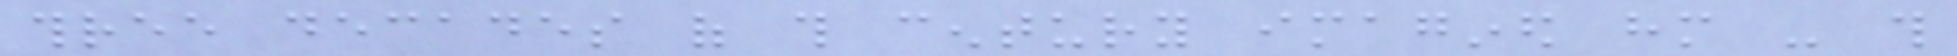three decades of this century imagined him - this
